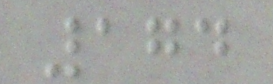174
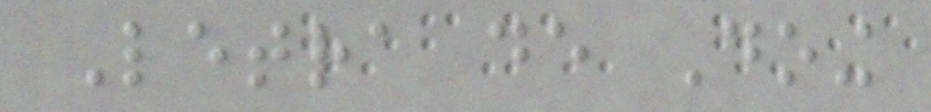Letra de Doing
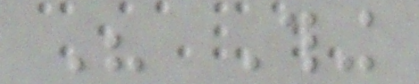His Thing
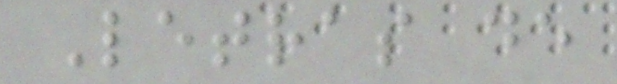Letras de
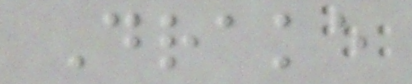Drake
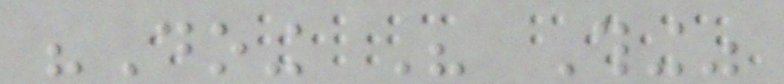"Doing His Thing"
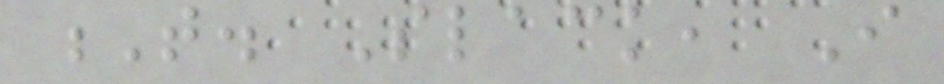T. Slack, I
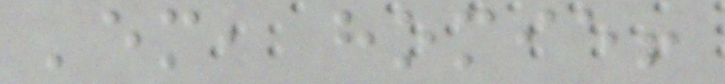'em, homie!
